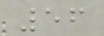56
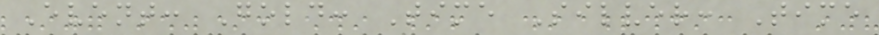Event: Gold: Time Silver: Time
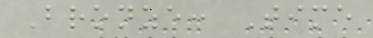Bronze: Time
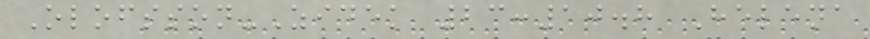Olofsson-Zidek 23:10.8 Helena
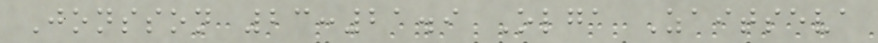Jonsson 23:21.9 Olga Zaitseva
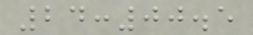24:00.5
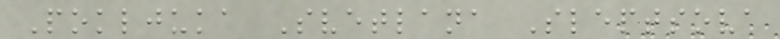Pokljuka Svetlana Sleptsova
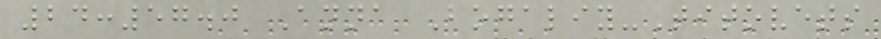24:57.0 Anna Bogaliy-Titovets
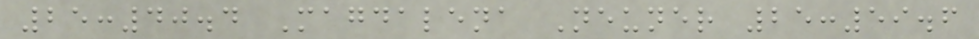25:40.4 Magdalena Neuner 25:59.6
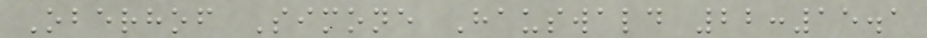Oberhof Simone Hauswald 22:15.1
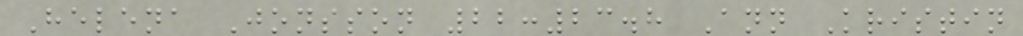Helena Jonsson 22:23.8 Ann Kristin
